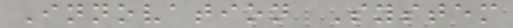Innovation System
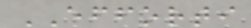EFFORTI
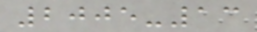2005-13
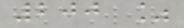200 %
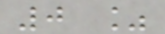0 %
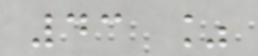43 %
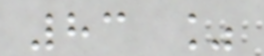83 %
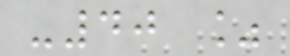-40 %
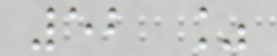52 %
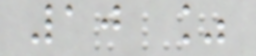10 %
